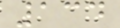134
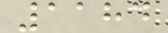1184
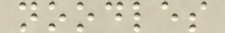noodles
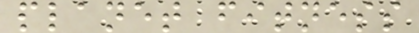planet fitness
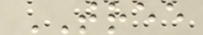TREE
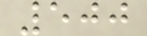500
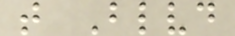t Blvd
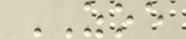ZOE
